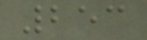253
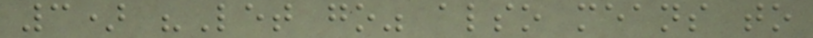3) "Let go" also means to
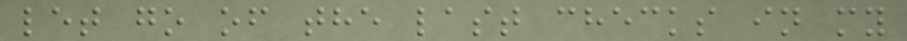let go of the last checks in my
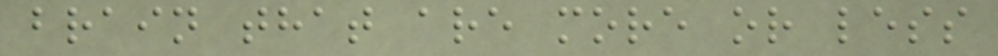brain that are more or less
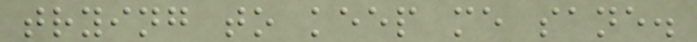trying to keep me sane.
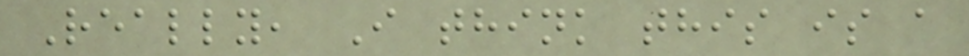Really, I think this is a
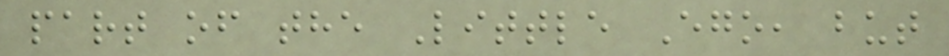part of the Little Ego, but
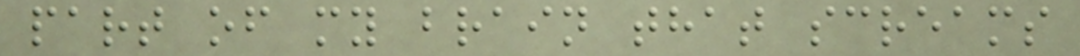part of my brain that screams
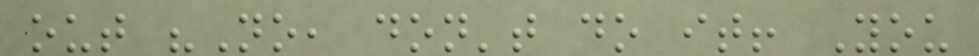out "No, don't do it! You
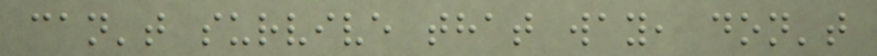can't survive that way, don't
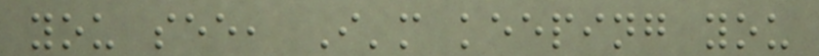you see, I'm keeping you
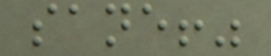sane!"
